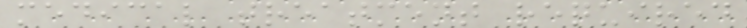medical treatment required
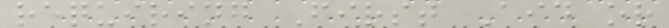requiring First Aid or
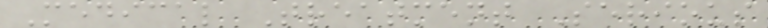Medical Treatment Serious
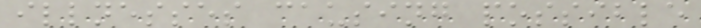illnesses causing possible
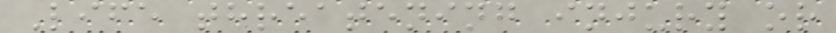Life threatening injury or
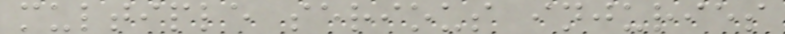multiple serious injuries
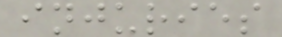injuries
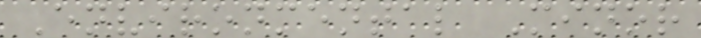Environmental Minor
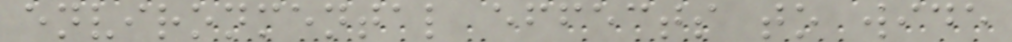environmental effects to wide
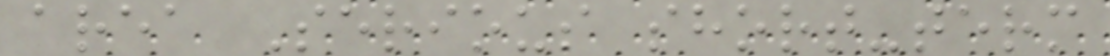area Serious short-term
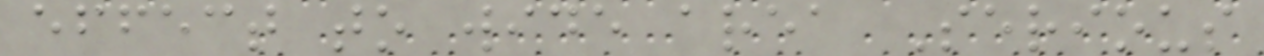effect to wide area Serious
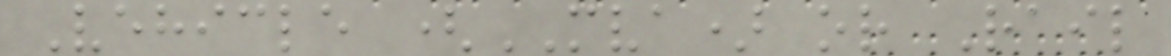Vehicle (MVA) or Rail
